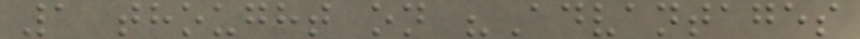1 thought on "Advantages
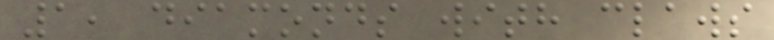1, diamonds with claws
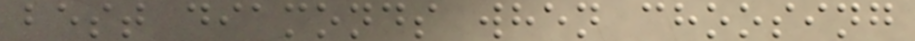best diamonds when choosing
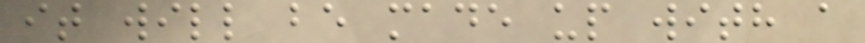it will be made up with a
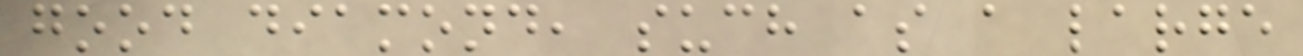good diamond, such as a large
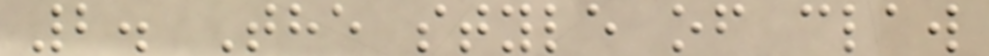2. The style of claw
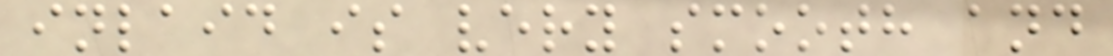inlaid is very smooth and
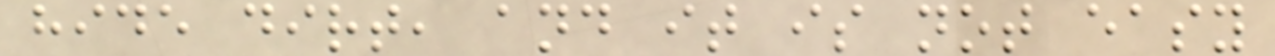hide dirt, and it is not easy
